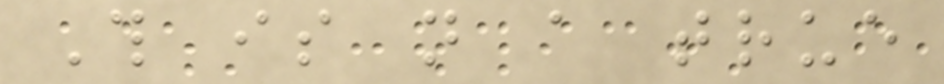This is not a true
